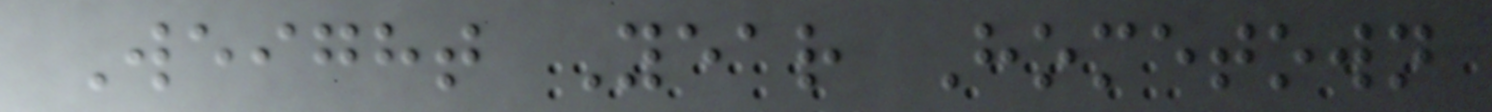Weight Year Hometown
